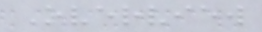Overview
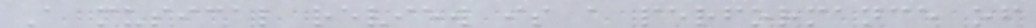A musical review is a performance of
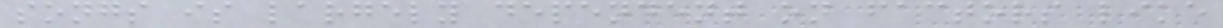songs is largely dependent on factors like
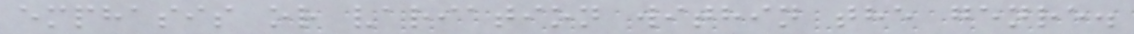emphasis or variation within the genre.
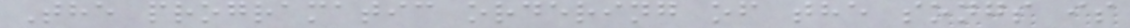The programatic ordering of the songs is
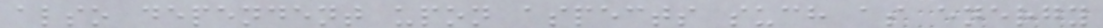also dependent upon aspects such as energy
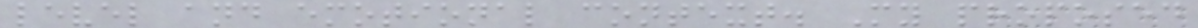level and emotional context. My proposed
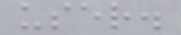user.
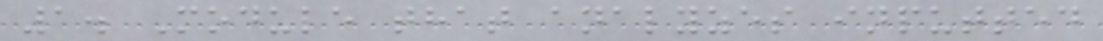1. Module that analyzes inputted
